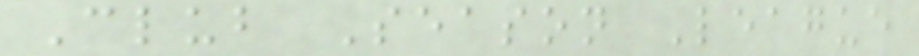Club Season League
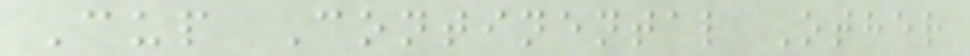Cup Continental Other
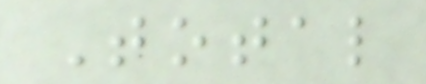Total
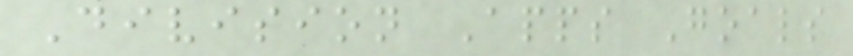Division Apps Goals
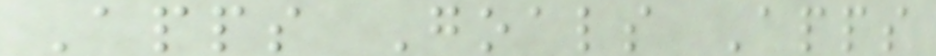Apps Goals Apps
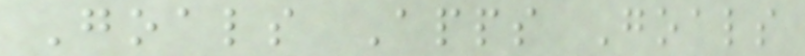Goals Apps Goals
